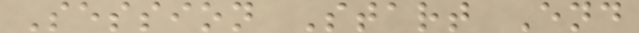Session Start End
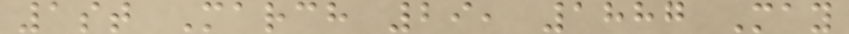1st March 29, 1887 May
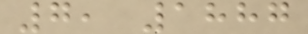7, 1887
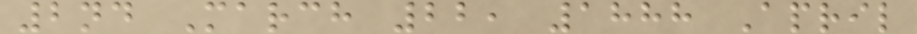2nd March 22, 1888 April
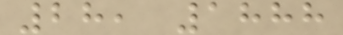28, 1888
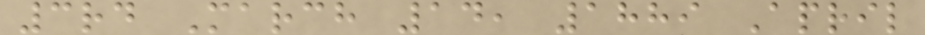3rd March 14, 1889 April
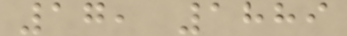17, 1889
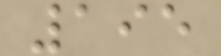195
